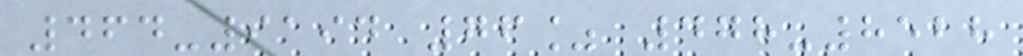464-9194 76% 478-8528
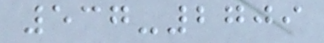537-2709
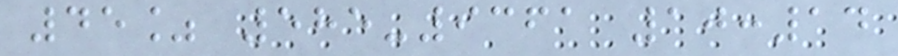45% 585-9361 10:14
